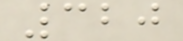320
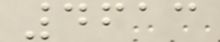4613
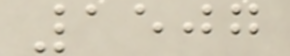1507
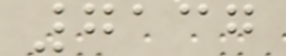7137
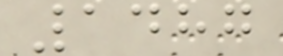1487
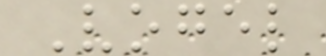Vogel
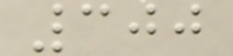300
